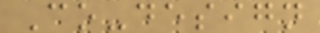Co-design
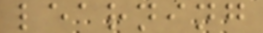learning
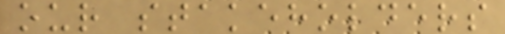our stakeholders
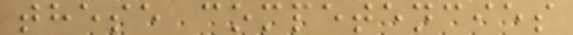these competencies
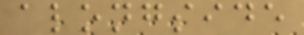alongside
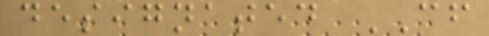designated CF
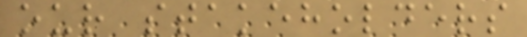our stakeholders
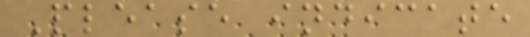Please indicate
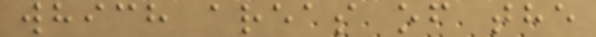which areas of the
